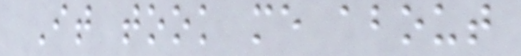It took me about
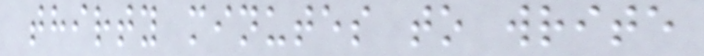thirty minutes to write
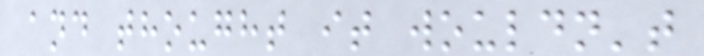and thought it wouldn't
